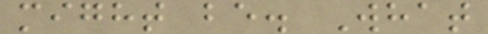might be. What
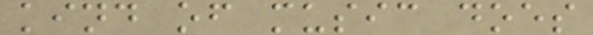kind of music does
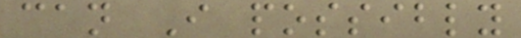can I possibly
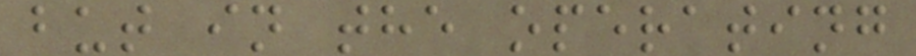but in the operating
